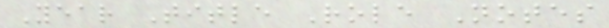Year Title Role Notes
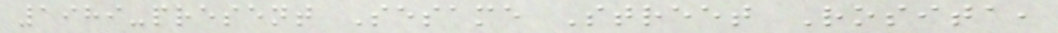1989-present Sesame Street Rosita,
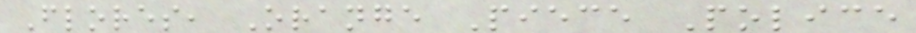Flores, Orange Piece Police
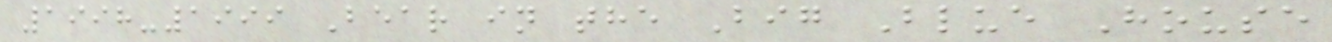1998-1999 Bear in the Big Blue House
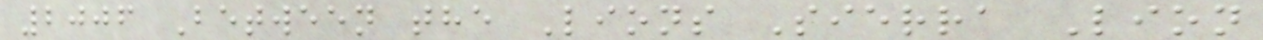2006 Between the Lions Sierra Lion
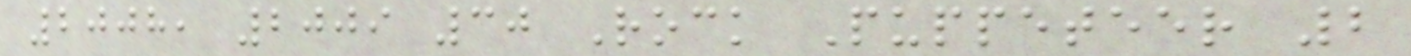2008, 2009 30 Rock Puppeteer 2
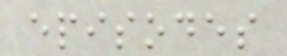episodes
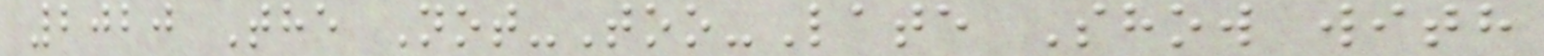2020 The Not-Too-Late Show with
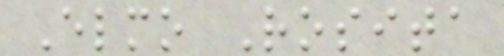Elmo Rosita
